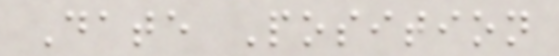Date Position
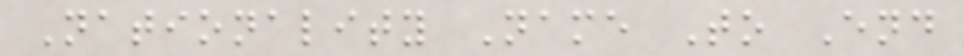Nationality Name To End
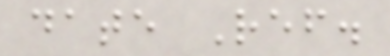date Ref.
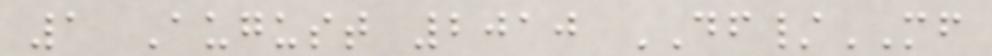1 August 2010 DF/MF
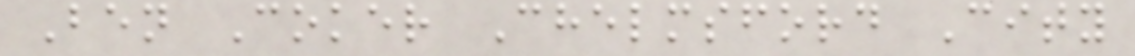Ben Coker Chelmsford City
